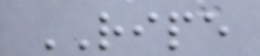RIPE
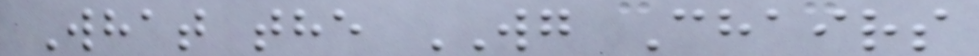What the WG Chairs
